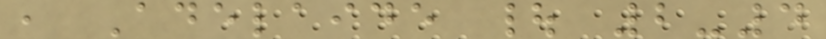, Adelaide | 2-4
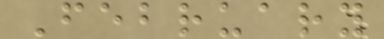February
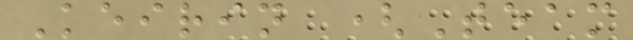Keirin (Team
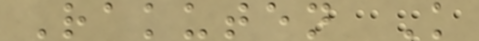Rakuten K
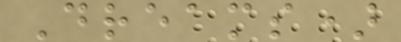Dreams)
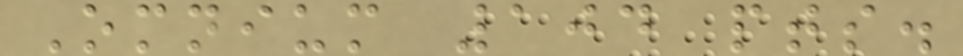Omnium 104 pts.
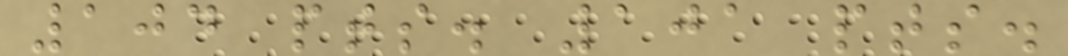104 pts. 101 pts.
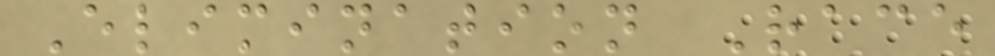Elimination Race
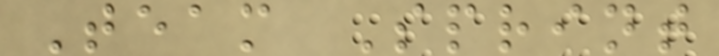Team Sprint
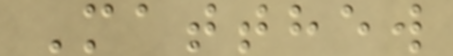Matthew
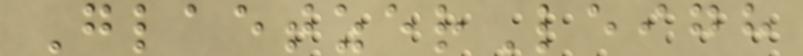GlaetzerLeigh
